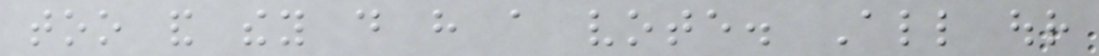too and they do have a vote. All our
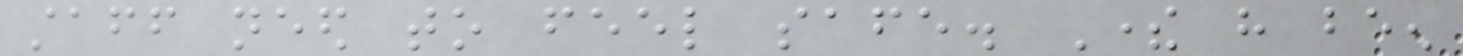staff need to feel safe. There have been
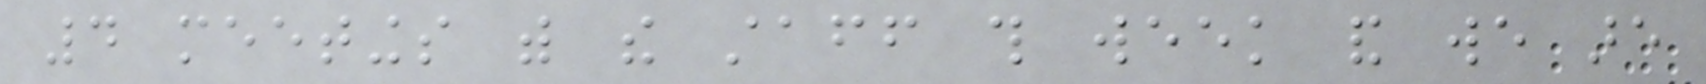4 meetings with the staff this week and we are
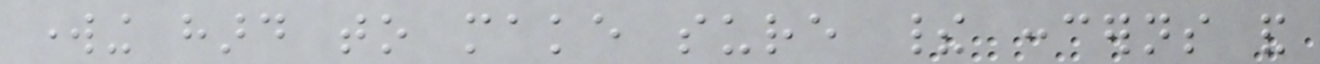working hard to make sure their concerns and
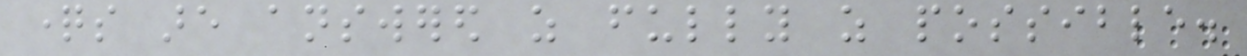questions are answered as fully as possible.
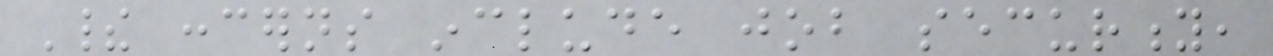Their concerns include job security,
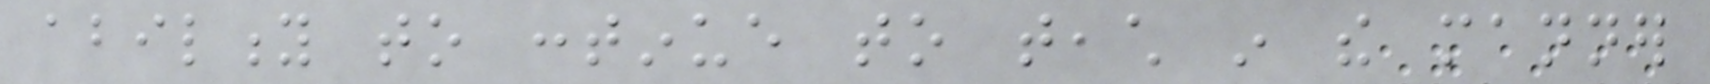ability to continue to teach in the manner
